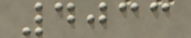4033
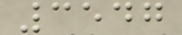3547
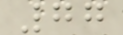77
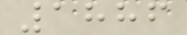1886
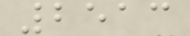2513
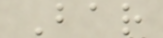Bar
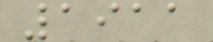1911
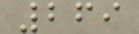269
